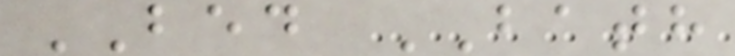BED BATH
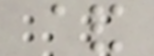&
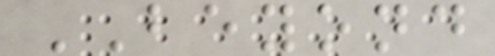BEYOND
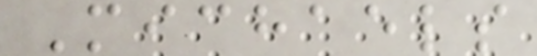Michaels
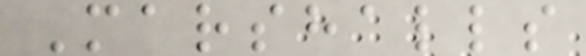Marshalls
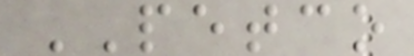PETCO
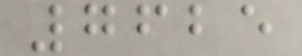7625
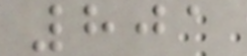801
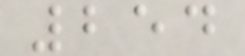254
